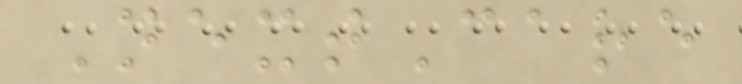NextCare
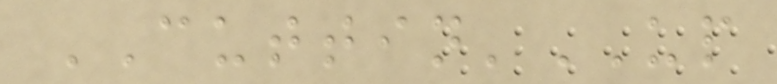CUTTIN'UP
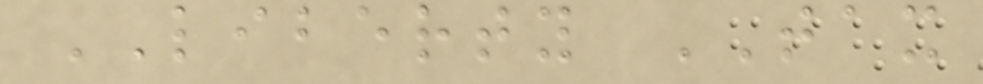LIBERTY TAX
